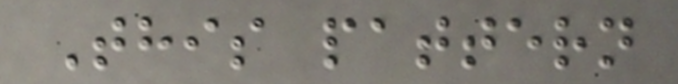This pattern
